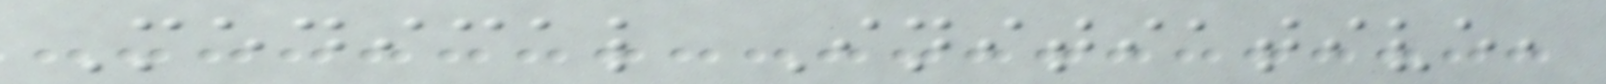Medical Initiative,
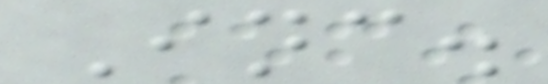Inc.
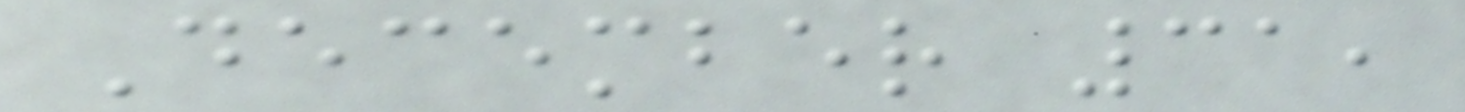December 31,
